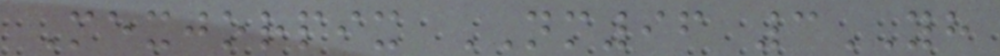Mexjorpix NM96 3YH
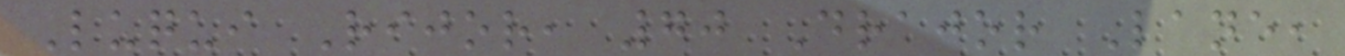Luqui Rijor, 70 Drajor Lane,
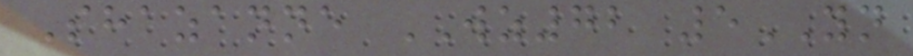Shazanne WZ72 5YN
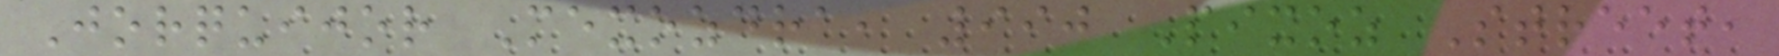Jorquijor Mexozdra, 990 Pixoz Street,
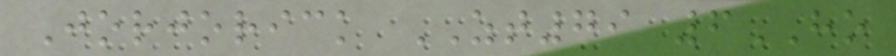Jorjorick ZT79 6HO
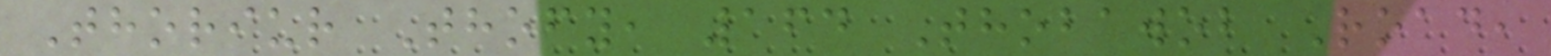Thoriur Thofy, 164 Thobawob Road,
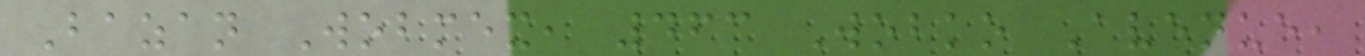Bazan Wobmex, 463 Wobko Avenue,
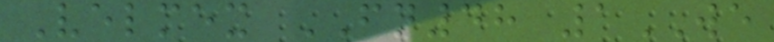Velmex FN48 1WE
